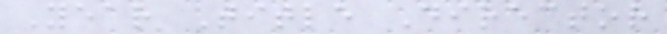Year Title Director
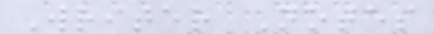Writer Notes
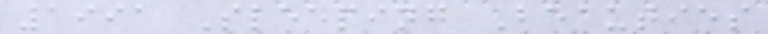1991 Sleeping Beauties
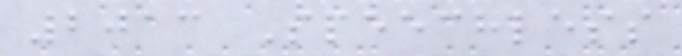2013 Speechless
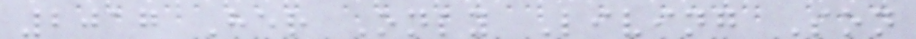2017 Her Only Living Son
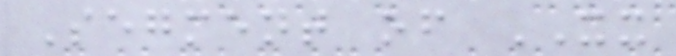Segment of XX
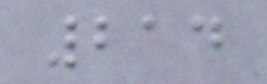214
